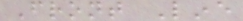Front Line
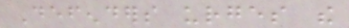Defenders urges the
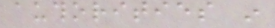authorities in
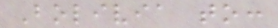Bolivia to:
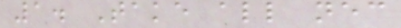1. Take all necessary
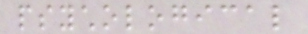psychological
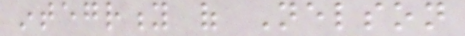integrity of Nelson
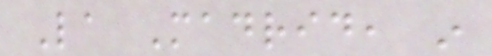La Madrid, in
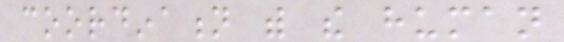coordination with the human
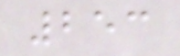253
